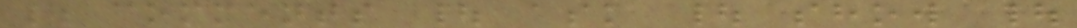| comments | ask | show |
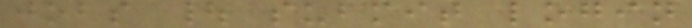jobs | submit login
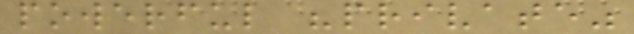powerful "private"
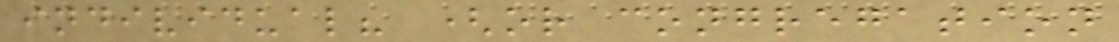individual? (or congregation
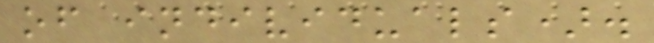of individuals).
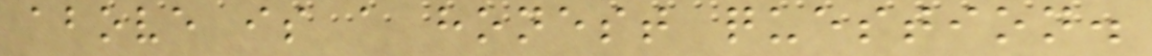above is a honest question.
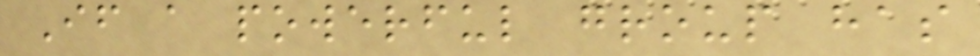If a powerful group has
